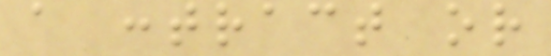a contract or
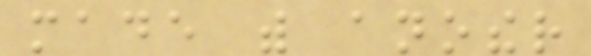made with another
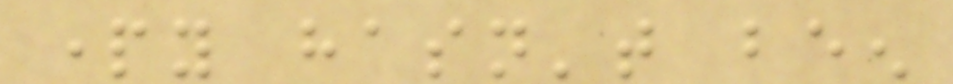party hasn't been
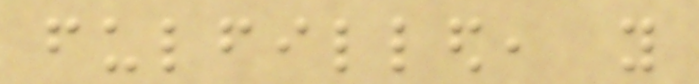fulfilled, you
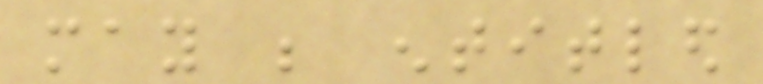may be entitled
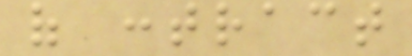of contract
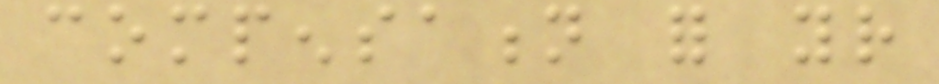compensation for your
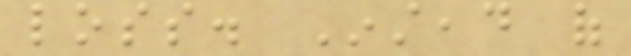loss. Instead of
